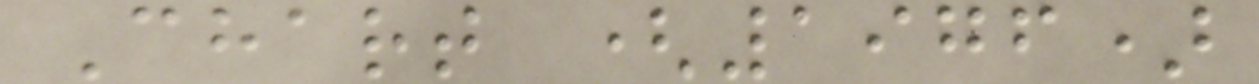Chart (1976)
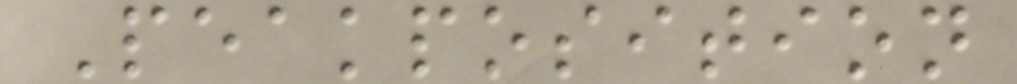Peakposition
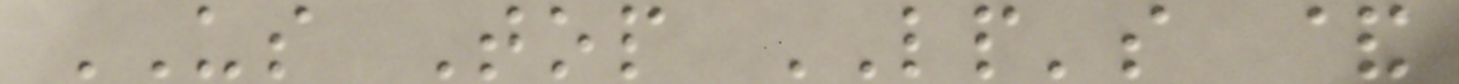US Top LP's &
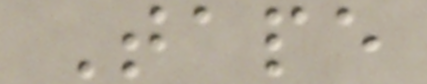Tape
